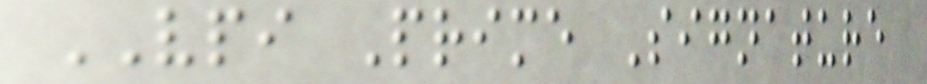VPI Prime Signature
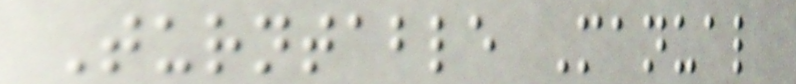Turntable Manual
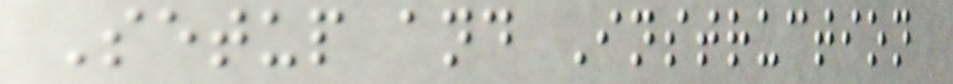Setup and Instruction
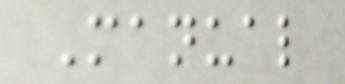Manual
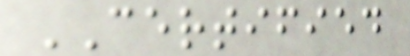CERTIFIED
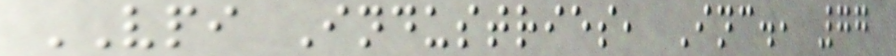VPI Industries, Inc., 77
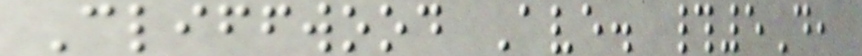Cliffwood Ave. #5D,
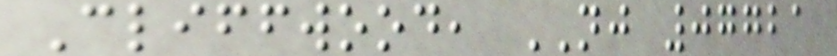Cliffwood, NJ 07721
